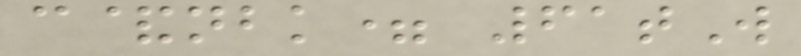c&nbk= 61tW
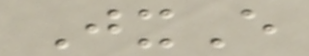JxE
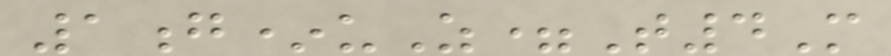1g*uZ=T4M
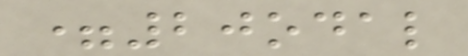=20odal
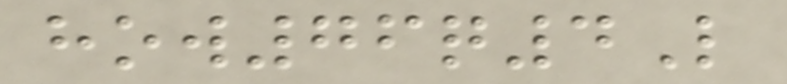how76q4L
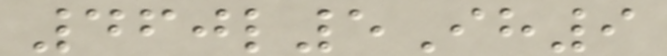460l5Ih9
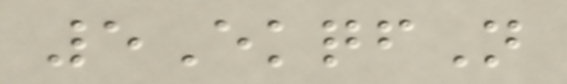5EkqfN
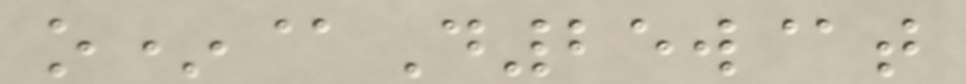o*@D25w@t
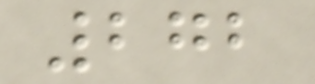272
